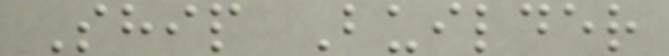Ship Builder
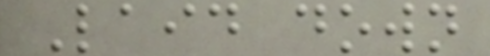Laid down
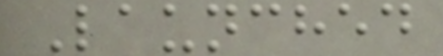Launched
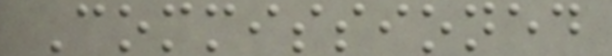Commissioned
